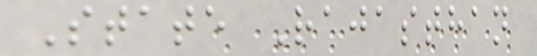State Rajasthan
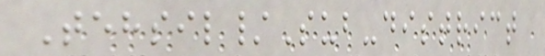Tehsil/Sub-district
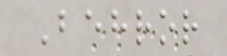Behror
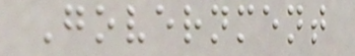Government
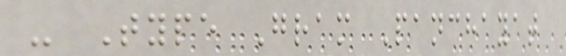- Type Gram Panchayat
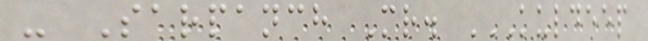- Sarpanch Mr. KULDEEP
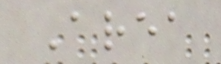Area
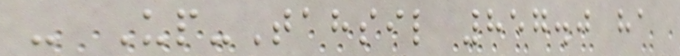- Up-Tahsil 857.0 ha
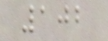102
